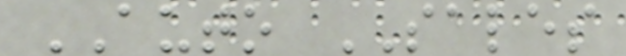AUTO SALES
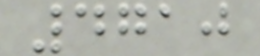4710
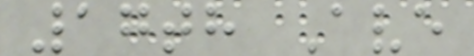17th Ave
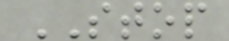STOP
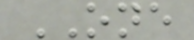ONE
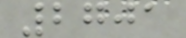2701
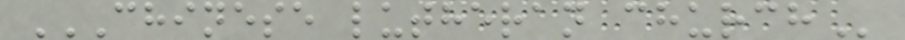CHINESE LUTHERAN CHURCH
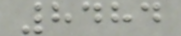8484
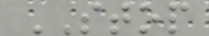STOP
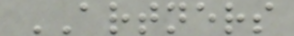ARTNERS
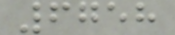6758
